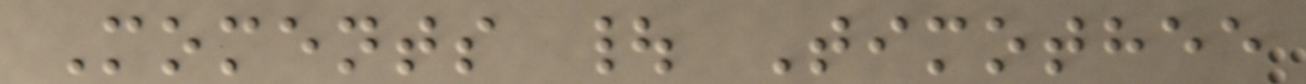Moments | Timothee
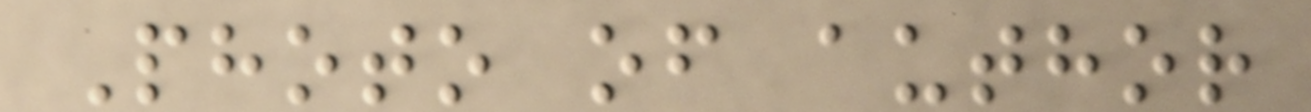Photo of author
